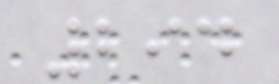294
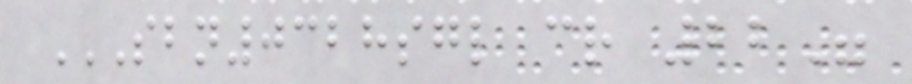SBN0328SGL CR 22"
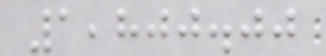1,800.00
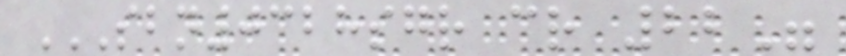SBN0328SGR CR 22"
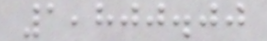1,800.00
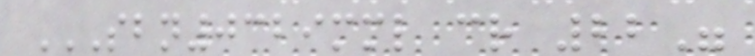SBN0329MML CR 22"
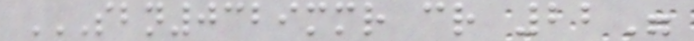SBN0329MMR CR 22"
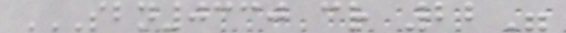SBN0330 CR 22"
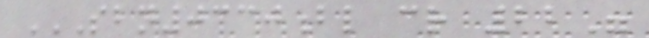SBN0330BL CR 22"
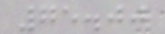75.00
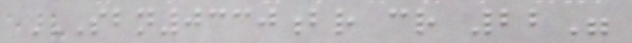SBN0330BR CR 22"
